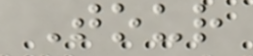Tour
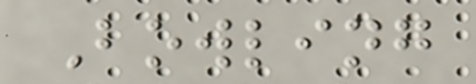Bowling
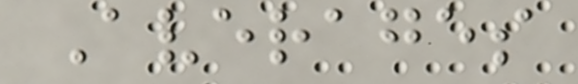Averages
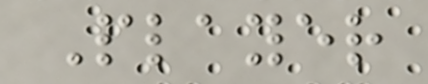Player
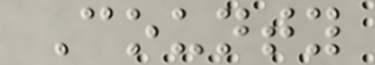County
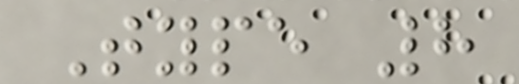Type 8
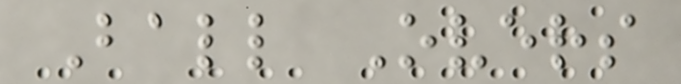Ball Overs
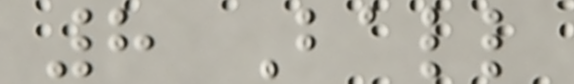8 Ball
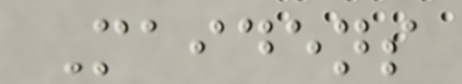Maidens
